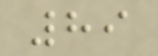89
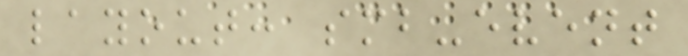layout: smb-event
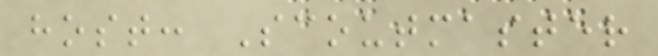host: Scoutmaster
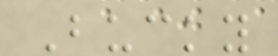Bucky
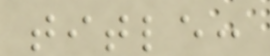title:
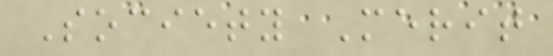Society Merit
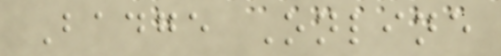Badge Online
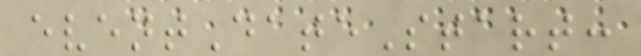eventDateStart:
